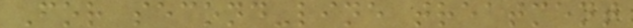For second-line treatment
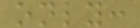only:
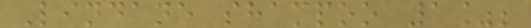Lindane shampoo 1%;
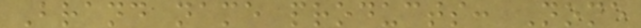Brand name products: None
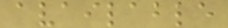available
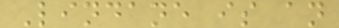Lindane is an
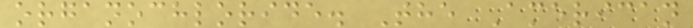organochloride. The American
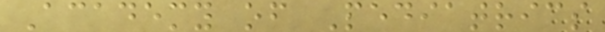Academy of Pediatrics
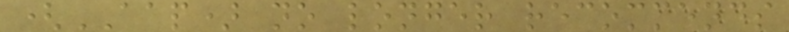(AAP) no longer recommends
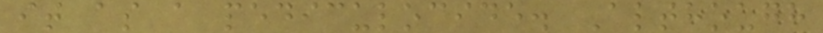it as a pediculocide. Although
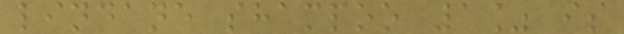lindane shampoo 1% is
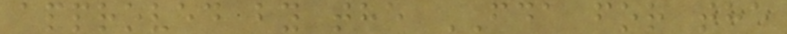approved by the FDA for the
